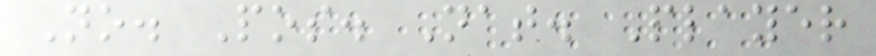No. Pos. Nat. Player
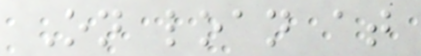On loan at
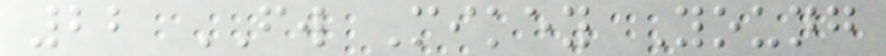22 FW Mikey Young
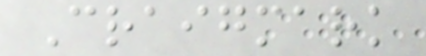Craigmark
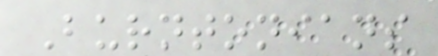Burntonians
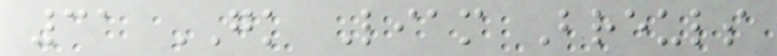31 GK Liam Breuls
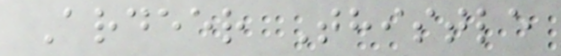Ardeer Thistle
